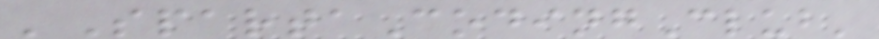'SpartaCodingClub'
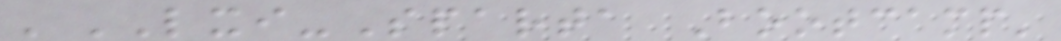'LXI-Sparta Bootcamp'
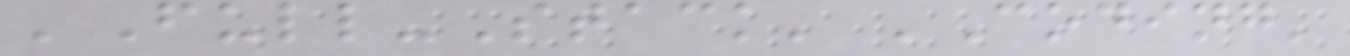'Full-Stack' 'Coding'
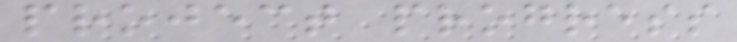project progress
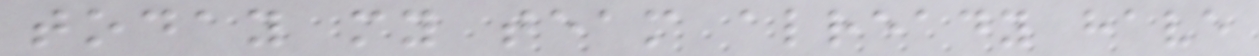today my team already have
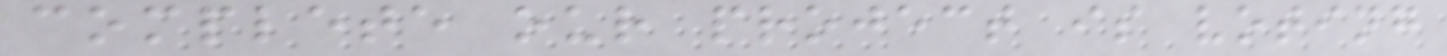complete our project is voting
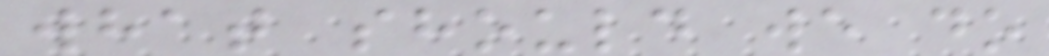what should we do
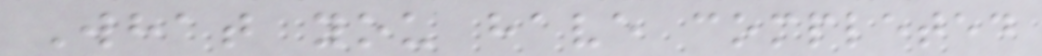What you have completed
